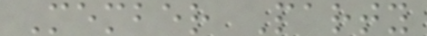Member Party
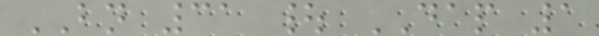BN 31 | DAP 1
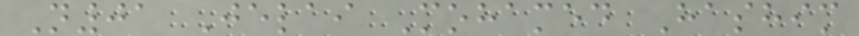N01 Jelai Mohamed Hashim
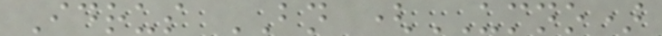Idrus BN (UMNO)
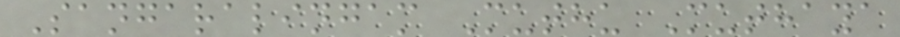Sangaralingam Muthu Muthaya
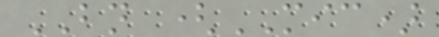BN (MIC)
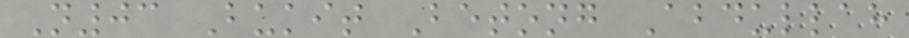N03 Bukit Betong Abdullah
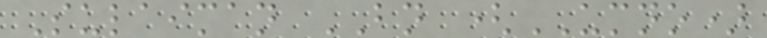Sulaiman BN (UMNO)
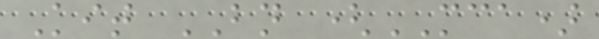Kit BN (MCA)
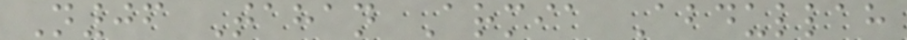N06 Tahan Armia Abdullah
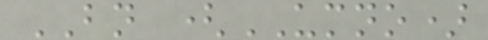BN (UMNO)
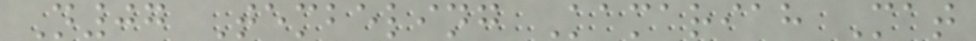N07 Tembeling Kamariah Mat
